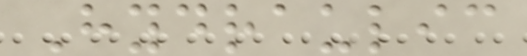Hydraulic
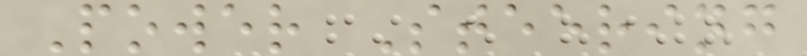Power Steering
